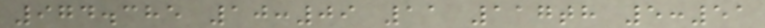974.385 10:09 11 117th 5:51
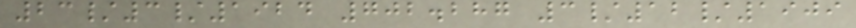23/3/1924 702.287 3/12/1909
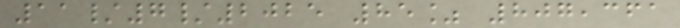11/7/2025 85% 807,361
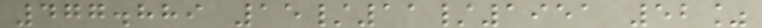477.889 15/11/1951 52%
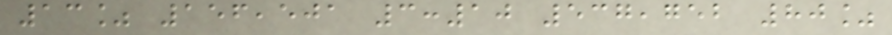13% 156,501 3:10 537,752 80%
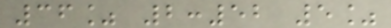36% 2:52 5%
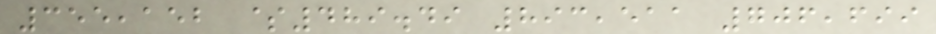355,152 $489.49 893,511 706,699
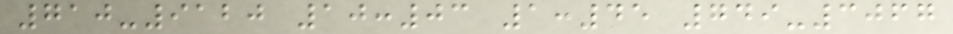710-9120 10:03 1:45 749-3067
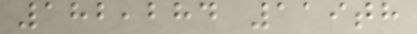182,284 119th
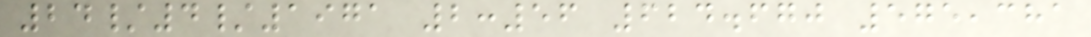24/4/1971 2:56 624.670 575,381
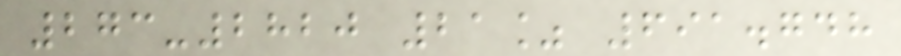273-2820 21% 691.748
